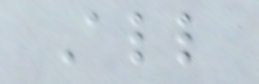All
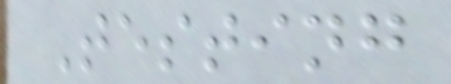Testing
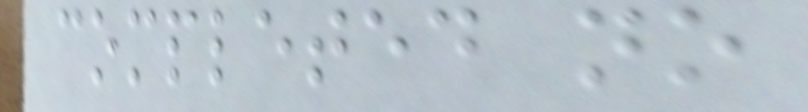completed no
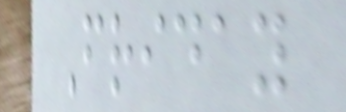Friday
